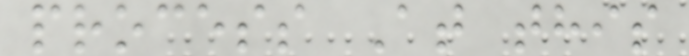process At this
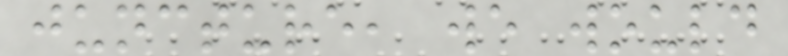juncture, we would
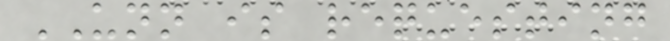UNN is requesting
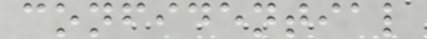confidential
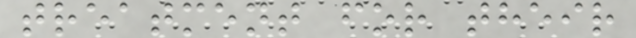treatment for their
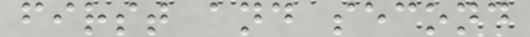first and second
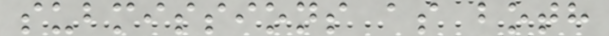submissions as both
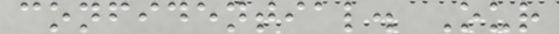confidential. Our
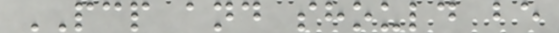PCP and should be
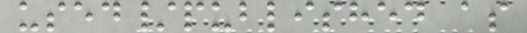used/published as
